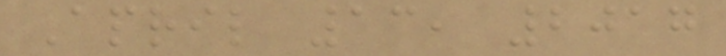April 13, 2017
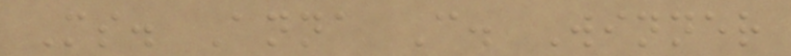Ms. Anna C. Winner
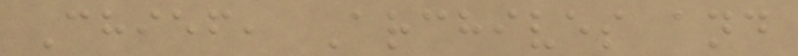Chief, Archives and
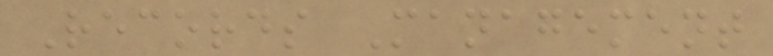Records Management
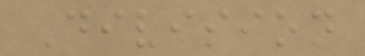Division
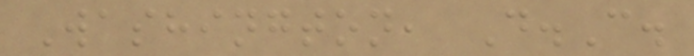Washington, D.C.
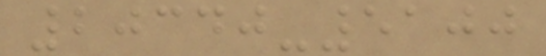20340-5100
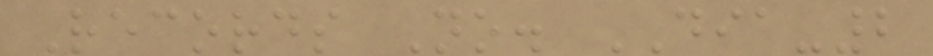Records No. DIA-2
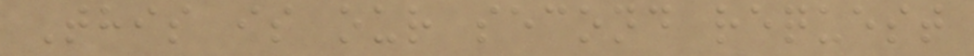This is our second request
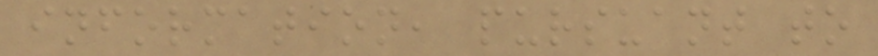information, pursuant to
